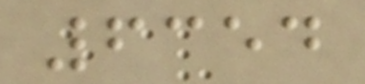6354
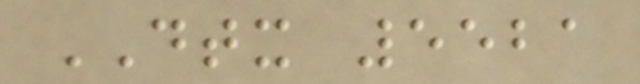DTX 5521
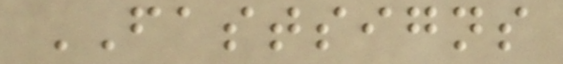FASTSIGNS
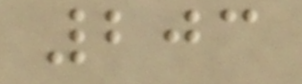203
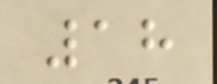18
